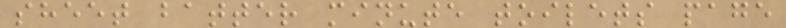sheet batter minute toilets page
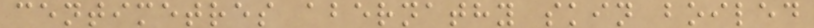centimetres abernathy skin boiled
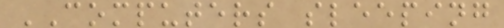COMPUTERS sleeping
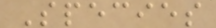Species
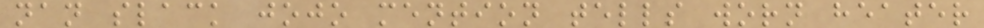nan slack jojo mention tells worn heater
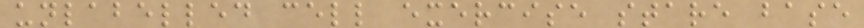unlabelled cell exercise stare base
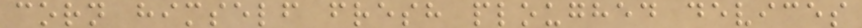corn himself fresh ploughed devices
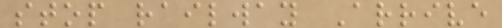stop railway Arrive
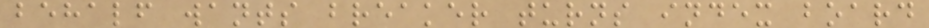behalf wants breaker turns index board
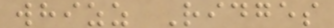whizz Ridges
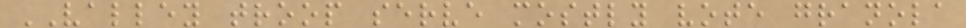VALLEY troop serve mostly vote granola
